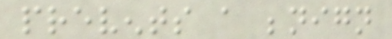prevents a benign
